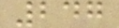247
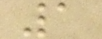1
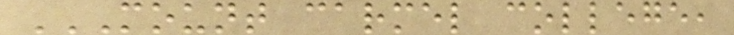MOUNT CARMEL COLLEGE,
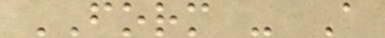FORM - A
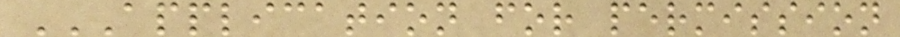APPLICATION FOR PERMISSION
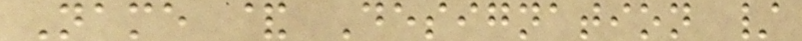Name & Designation /
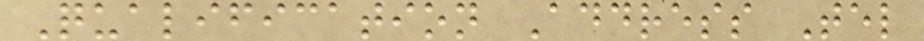Qualification Address Tel
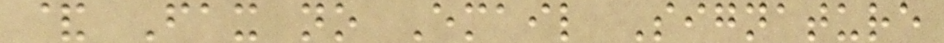& Fax no Email Signature
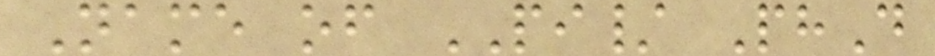Name of PI/ PhD
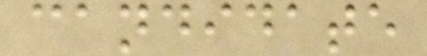candidate
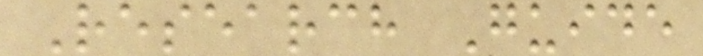Research Guide
